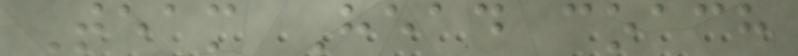Team Head coach
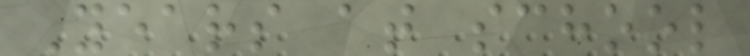Years at school
